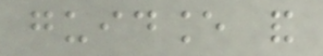guidance and
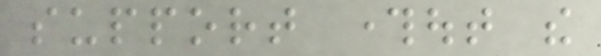support throughout the
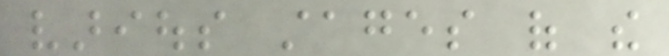various stages of the
